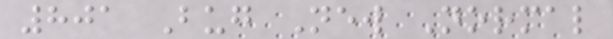801 Bug New Normal
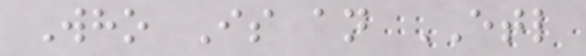Who Is an ETL
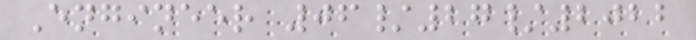Engineer 06/27/2022
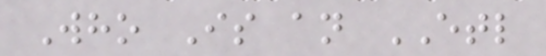Who Is an ETL
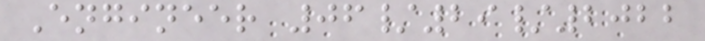Engineer 06/29/2022
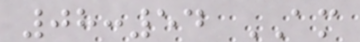08:54 AM
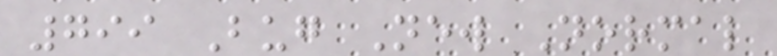799 Bug New Normal
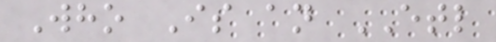Who Is an ETL
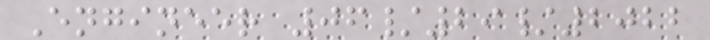Engineer 06/29/2022
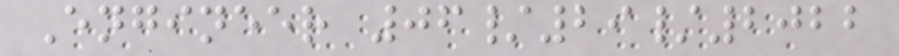Engineer 06/29/2022
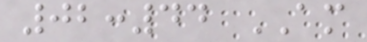02:44 AM
